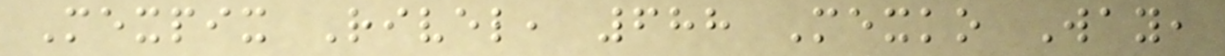Mexpix Rivel, 688 Mexko Way,
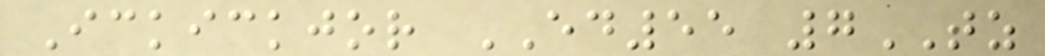Ickickjor ED55 7TZ
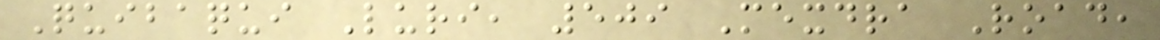Quibaqui Luri, 509 Mexdra Road,
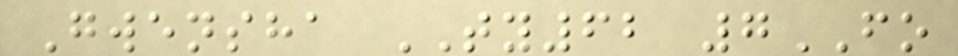Gwensha TY62 7FO
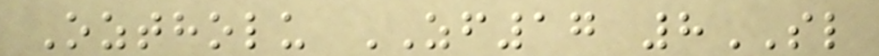Oztholu ZF17 8SL
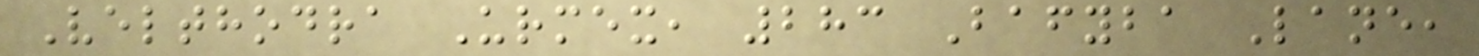Velthodra Urmex, 283 Bafyba Lane,
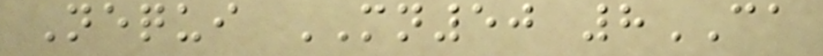Nequi MN50 8CA
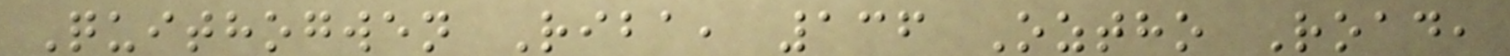Quithogwen Riba, 136 Oztho Road,
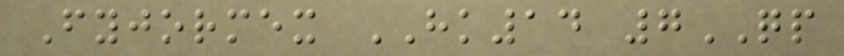Fyjormex HK14 7QP
